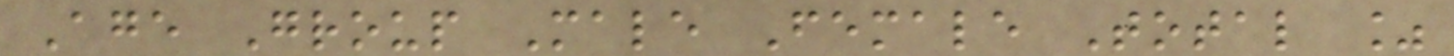Age Group Male Female Total %
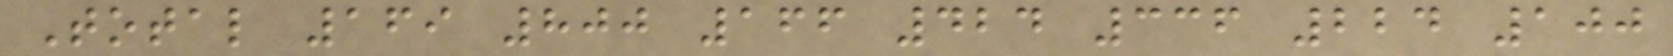Total 169 800 166 424 336 224 100
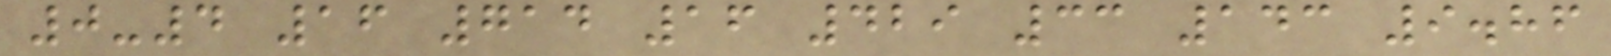0-4 16 714 16 429 33 143 9.86
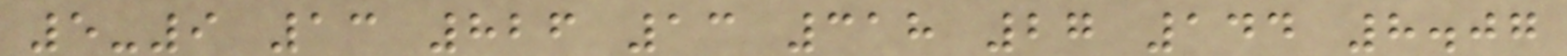5-9 13 826 13 318 27 144 8.07
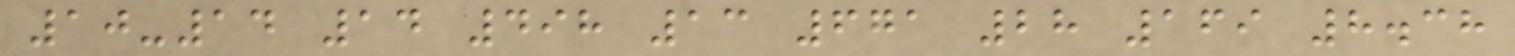10-14 14 498 13 671 28 169 8.38
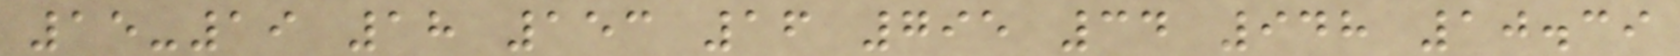15-19 18 153 16 795 34 948 10.39
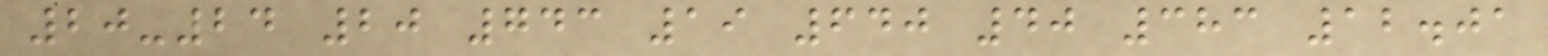20-24 20 743 19 640 40 383 12.01
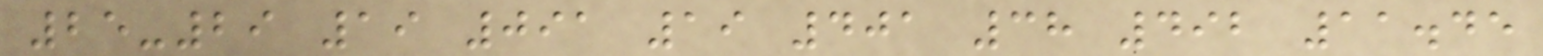25-29 19 091 19 401 38 492 11.45
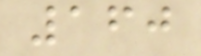160
